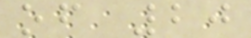of 20
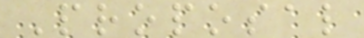Proposal
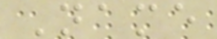Name
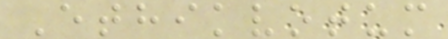Ethikvotum
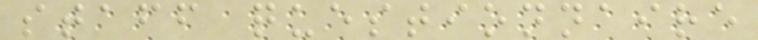staff questionnaire
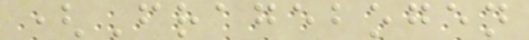(Fragebogen
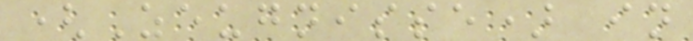(Zeugnisse) in
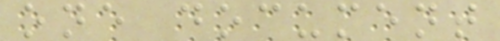one document
